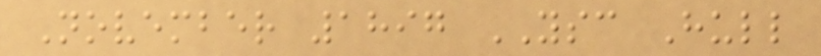November 1897 YSC Hull
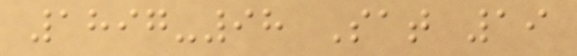1897-98 Sat 19
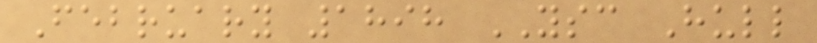February 1898 YSC Hull
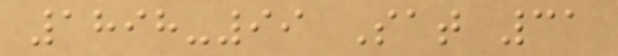1898-99 Sat 31
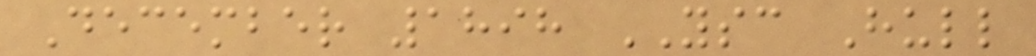December 1898 YSC Hull
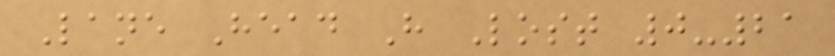Lane Head H Lost 0-21
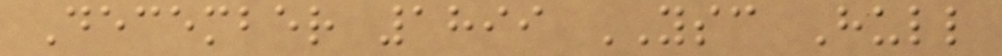December 1899 YSC Hull
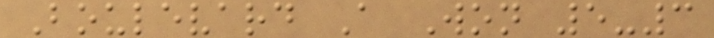Boulevard A Won 5-3
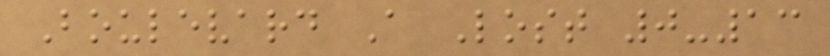Boulevard A Lost 0-13
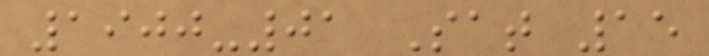1900-01 Sat 15
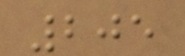205
